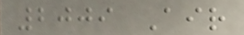2009 Air
